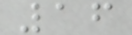16
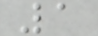1
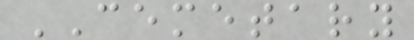CEMETARY
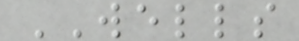WELLS
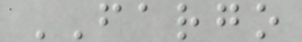FARGO
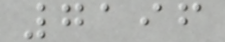7196
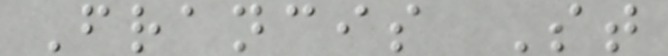Francis St
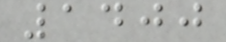1400
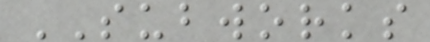SUBWORKS
